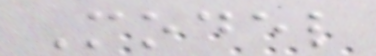Model
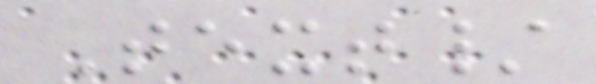Text/
